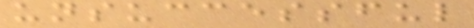unsuccessful
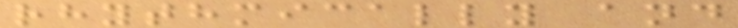rhythmically and
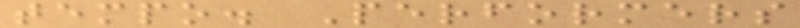tempo. Performers
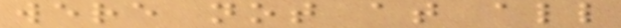were not at all
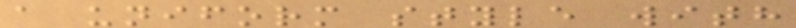a uniform style with
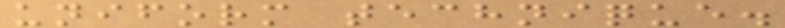uniform technique.
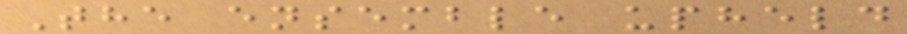The ensemble upheld
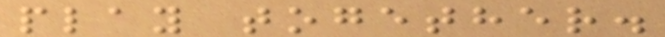play together.
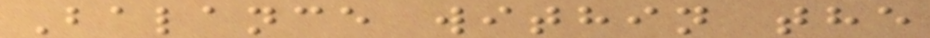Balance within the
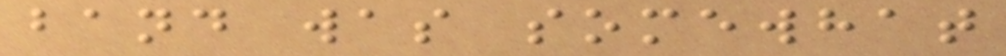band was somewhat
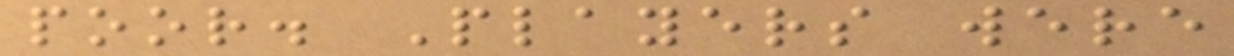poor. Players were
